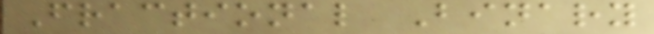Fractional Binary
